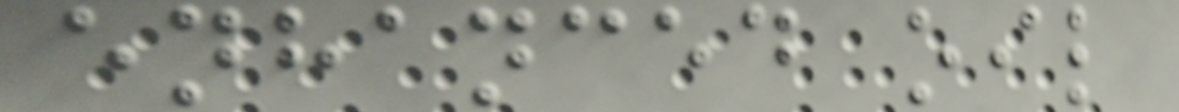enhanced oil
